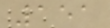151
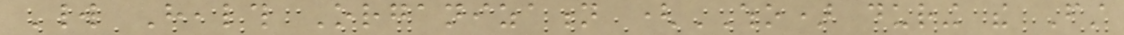World Health Organization (WHO) during the First
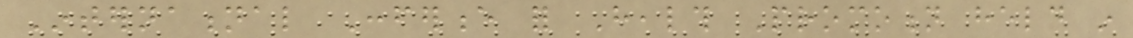International Conference for Health Promotion held in
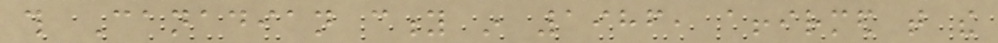this Canadian city in 1986, affirmed that the
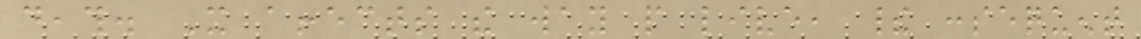death. It affects the way people live, their consequent
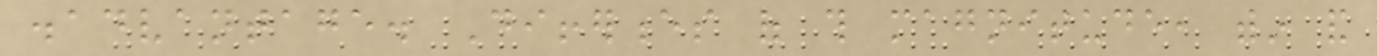disadvantage. Differences of this magnitude, within and
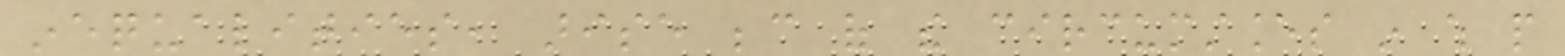inequalities, arise because of the circumstances in which people
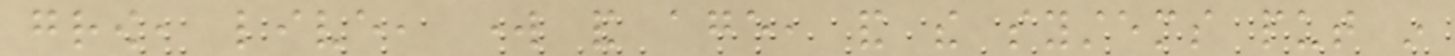grow, live, work and age, and the systems put in
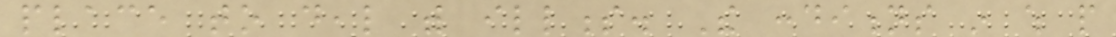place to deal with illness. The conditions in which people
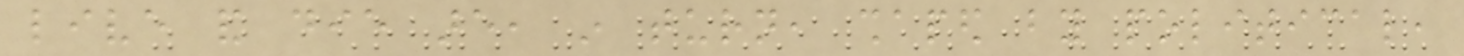live and die are, in turn, shaped by political,
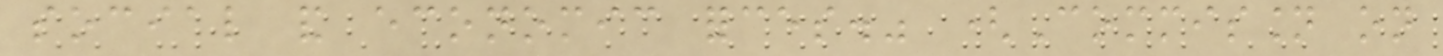social and economic forces." (Commission on
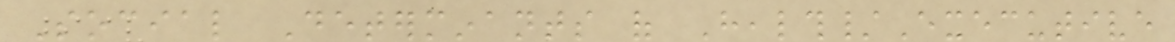Social Determinants of Health/Executive
